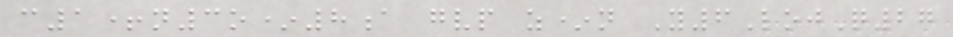c1+n3o*8a gvp z*n Y6LojQ27
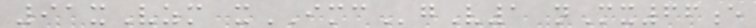91xVzm xIMCgV1 nMx66e
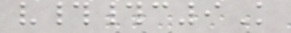v##c9K
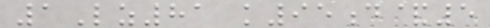1Lz81 k95d&5
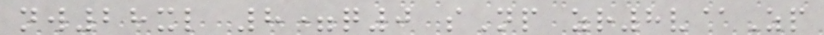nw28xl 8=q0 sNp zr8v@Zp
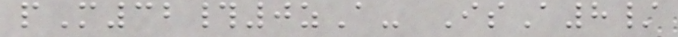pM32#0zA- IsA8/
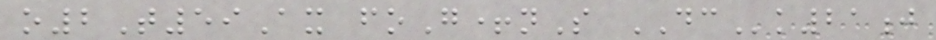o2T59Ax foG+nS DCk21j
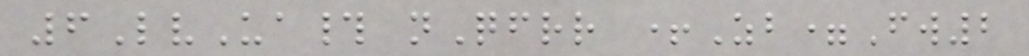6LvUa# nQfrr +Zb=Fw2
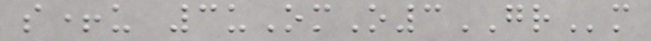s+u 3uOmO3GRm
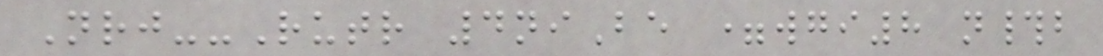Nrj--Rutr 4niBe =wgi8 n#b
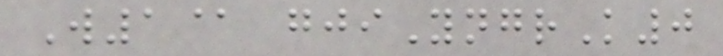W1@ gjiYngrK0
